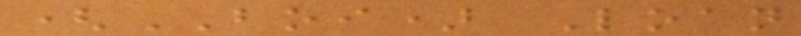(BOI) Loan
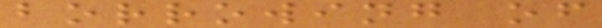borrowing of
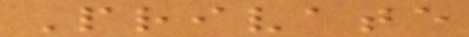Private
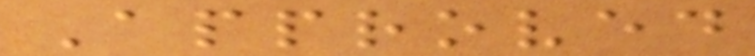Approved
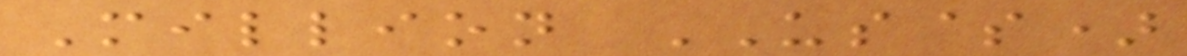Million US$)
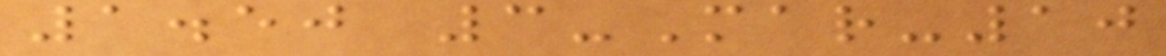1.50 3-Mar-10
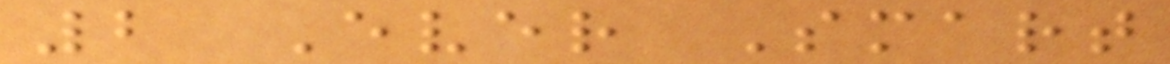2 Ever Smart
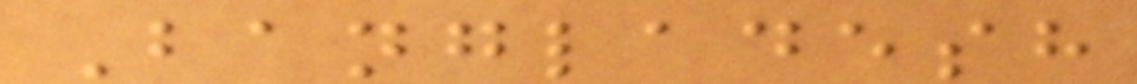Bangladesh
